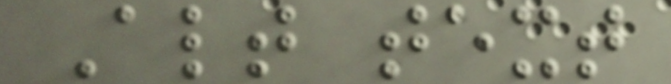Alt text
